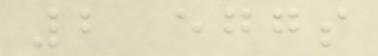2 eggs
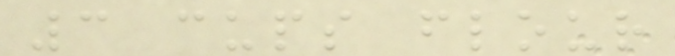3 cups flour
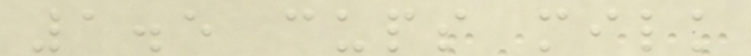1.5 cups milk
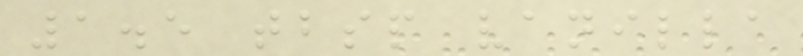1.5 tbsp vanilla
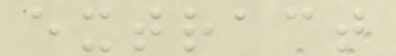extract
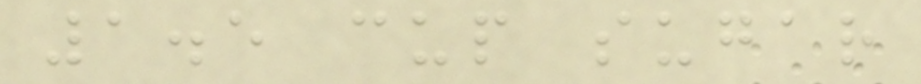1.5 cup sugar
